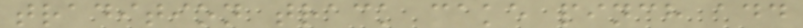tradition track cake pinch add
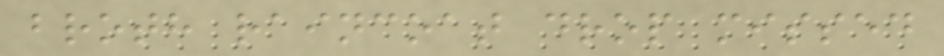broth raincoat drop missed
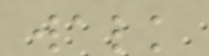walk
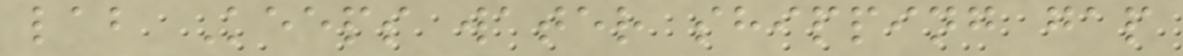lab Keeps water shipping gap
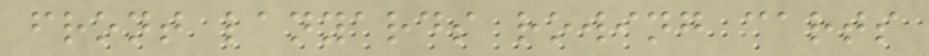front lanyards rowing carts
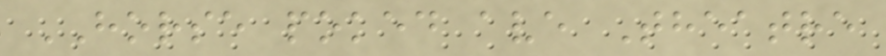HORSE poked ave Theatre
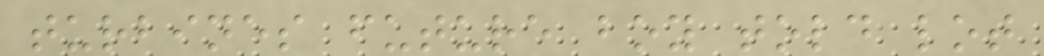turbines future boy told lot
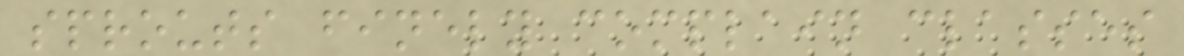sprouts finely complain classes
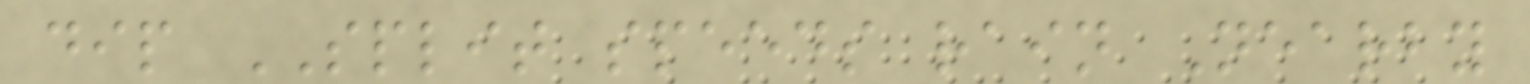dip SPLIT speeds rain Nearby
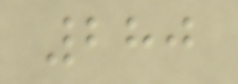280
